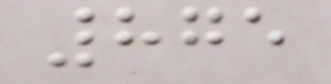875
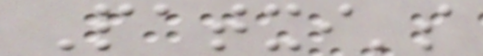Patxi's
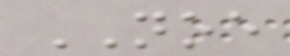NOE
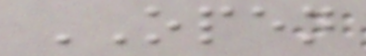OPEN
